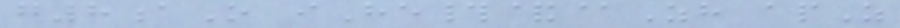g8aO iHe#&@Zh apZ
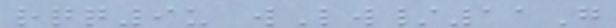rqq9u wLw/11G
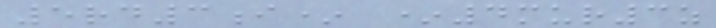5rd3i* *4mur3z
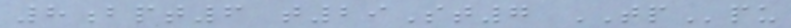8bpt6 t29St7 TPpu
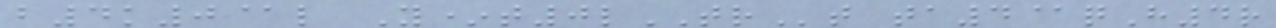b4k0@l Y*t0lTRt ta4@qH4r
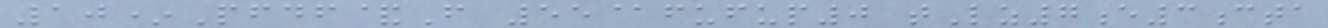10*Pfdf&F 55@fufup0 tLz7e3cta
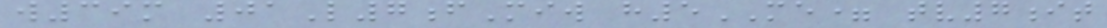w39m 01L7fMiw h5ME= tv7it
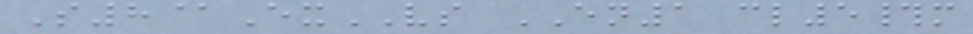S8@ExVS EN1 cl5#m
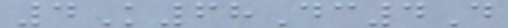4K68Dc4D
